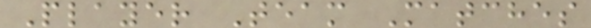Player Team Matches
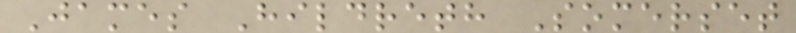James Hildreth Somerset
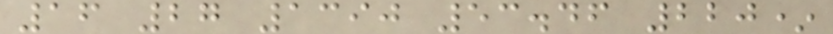16 27 1390 53.46 220*
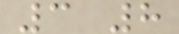3 8
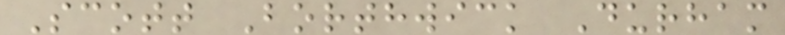Scott Borthwick Durham
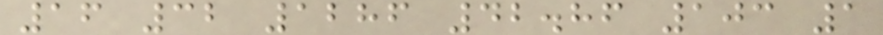16 32 1286 42.86 103 1
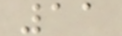11
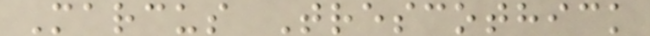Marcus Trescothick
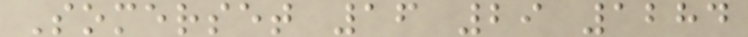Somerset 16 29 1284
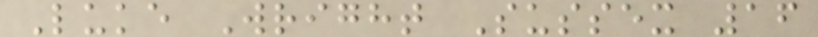Luke Wright Sussex 16
